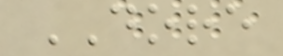DORE
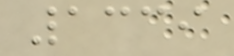1339
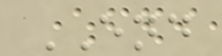END
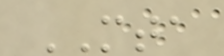MTA
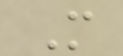M
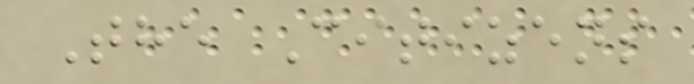The Citizens
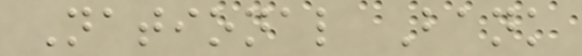National Bank
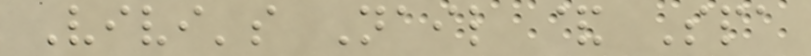Vivi's Nail & Spa
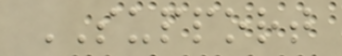SUPPORT
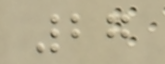27
